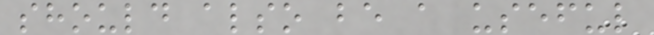should also be a useful
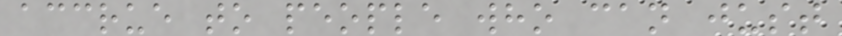accrue to people who can just
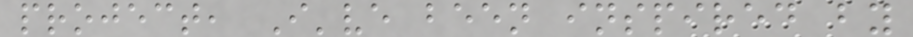project, I've been inspired by
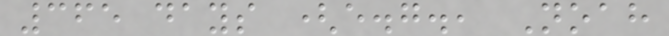365 days (e.g., Noah
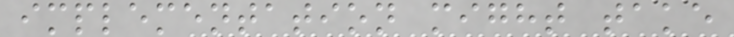implementation might take
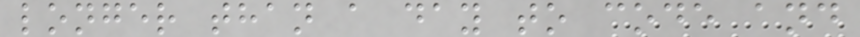longer than a day to code and
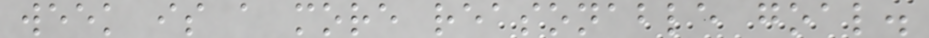week is a more reasonable goal.
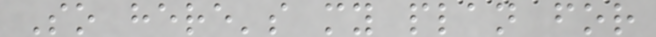So here's my plan for
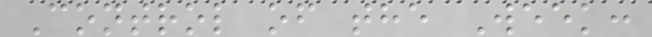Control of the Week:
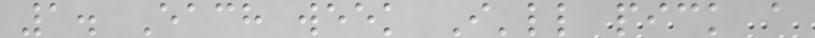1. Each week I'll pick a
